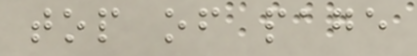top of page
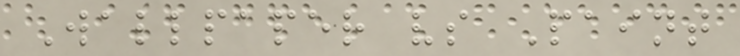Wallpaper vs Paint
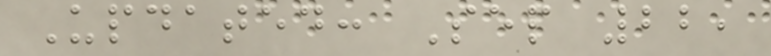Updated: Sep 22,
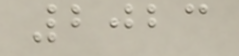2023
